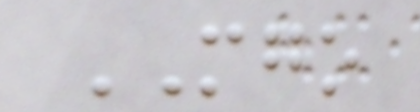MGO
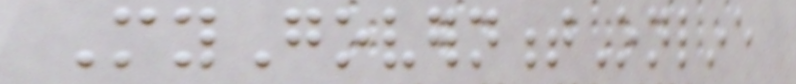MyGovernmentOnline
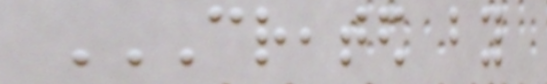CREATED BY
